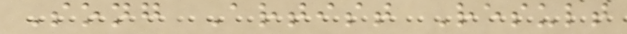Song Artist Result
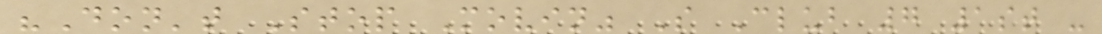"Don't Stop Movin" S Club 7 1st -
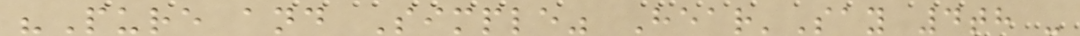"Pure and Simple" Hear'Say 4th -
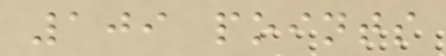109 points
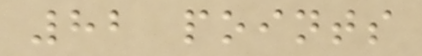82 points
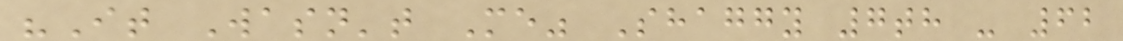"It Wasn't Me" Shaggy 7th - 62
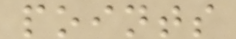points
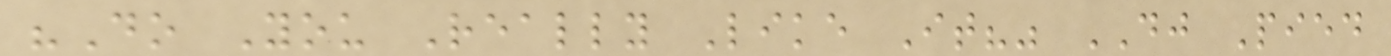"Do You Really Like It?" DJ Pied
